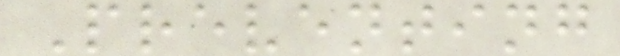Preventing
